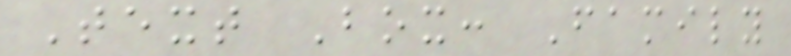Text Box: Family
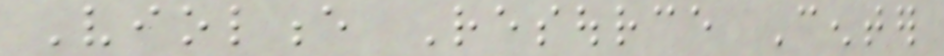Violence Resource Center
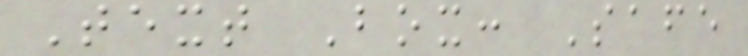Text Box: Safe
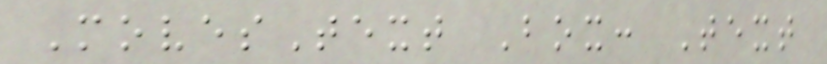MovesText Box: Text
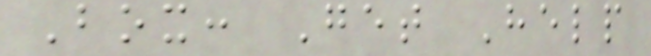Box: Get Help
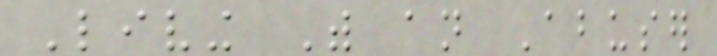Living With an Abuser
